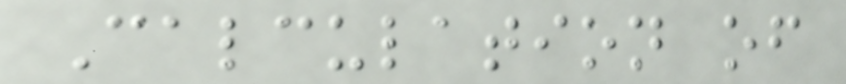Calculation of
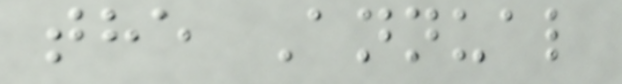the Annual
